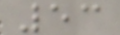53
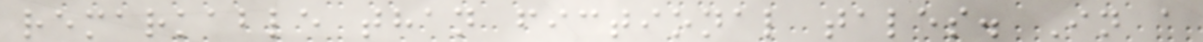remarkable than fictional tales. In a
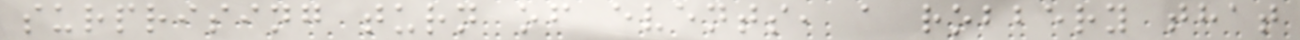surprising turn of events, a robbery that
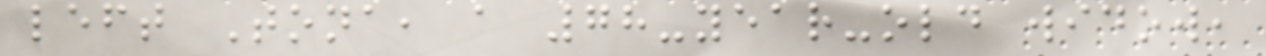left Tona, a 78-year-old widow,
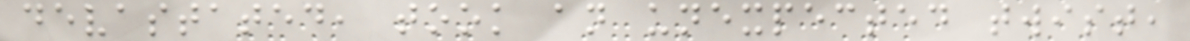devastated, took an unexpected twist,
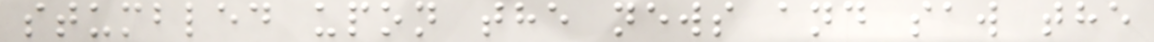stumbled upon the news and saw the
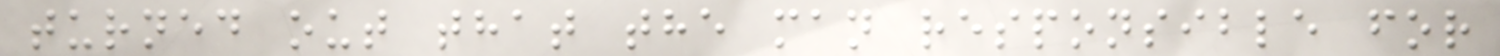turned out that the man responsible for
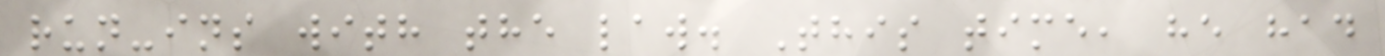run-ins with the law. This time, he had
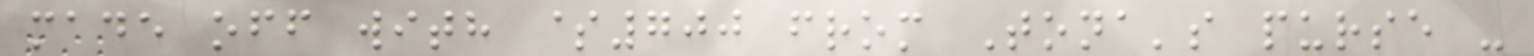made off with $700 from Tona's purse -
